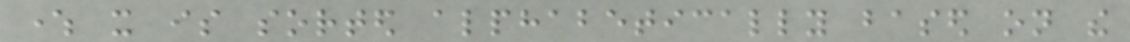where it is sorted alphabetically based on the
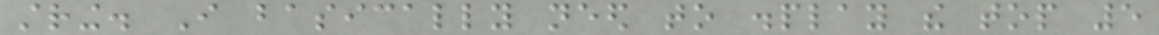string. I basically need to display the top 5
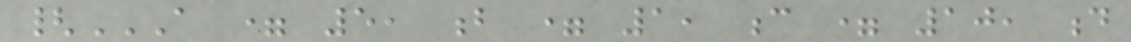{A = 5, B = 1, C = 10, D
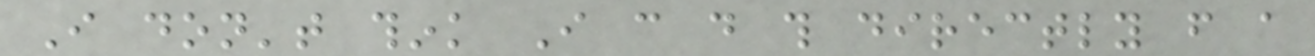I don't think I can do this directly from a
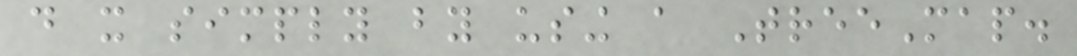do it simply by using a TreeMap.
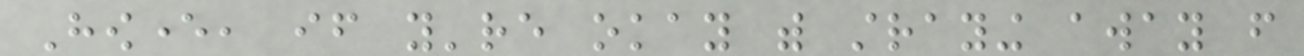However, if you're okay with straying away from
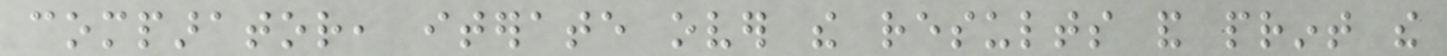comparator, iterate over the results and print the
